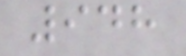948
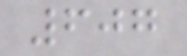607
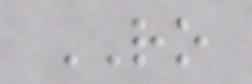RO
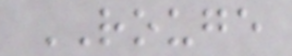ROUGE
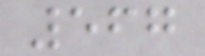567
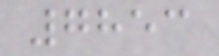7853
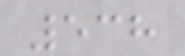538
